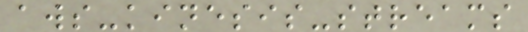aws-kinesis-streams
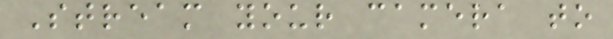Stream your camera to
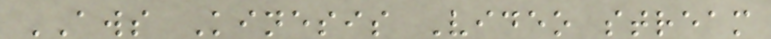AWS Kinesis Video stream
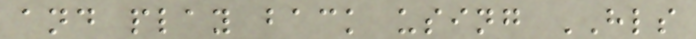and play back using HLS
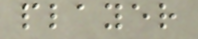player
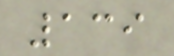139
